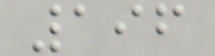196
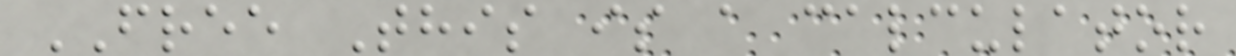FREE This is a calculator
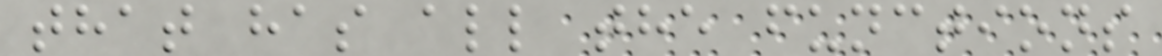that has all the functions
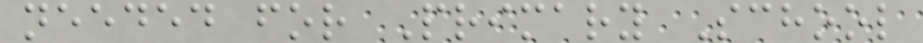needed for Primary School
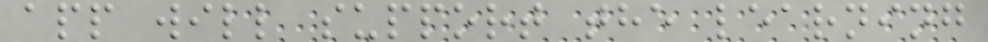app will support the learning
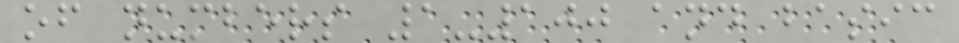of numbers 1-100 and basic
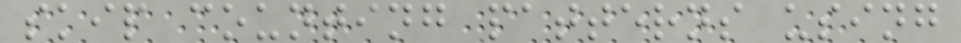skip counting patterns using
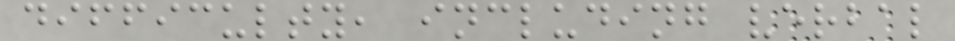difficulty, including verbal
